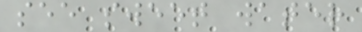see sweet water
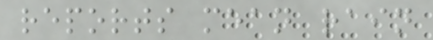reports mean rain
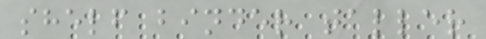shelf binder taller
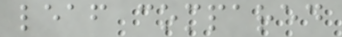leaf compared
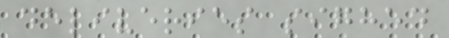deliveries sighed
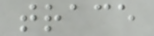trace
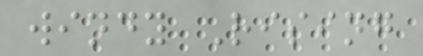windy Rising
